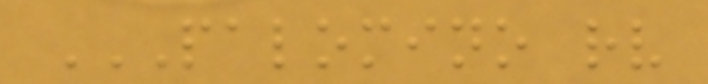PALOMINO RV
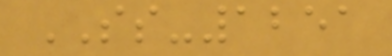SS-1251
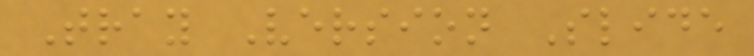Tray Version Slide
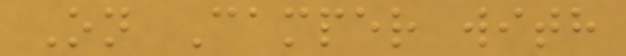On Camper with
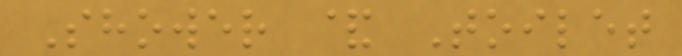Shower & Toilet
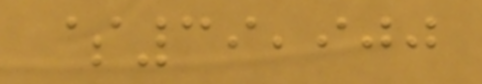$39,900
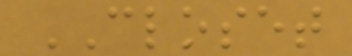CLOSET
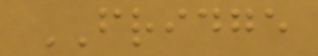FRIDGE
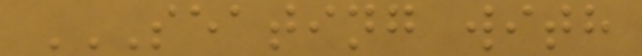SEATING WITH
